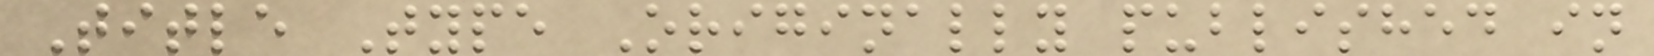Title Type Originally published in
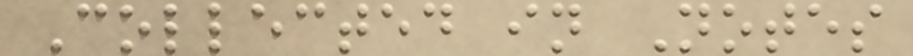Collected in Notes
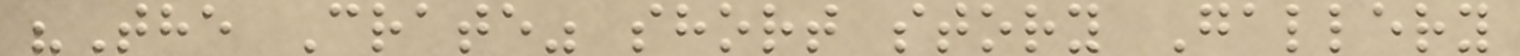"The Crate" short story Gallery
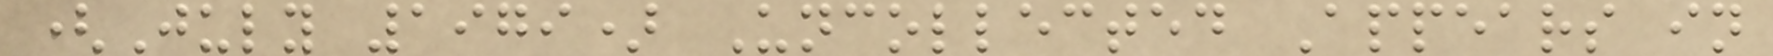(July 1979) Uncollected Appears in
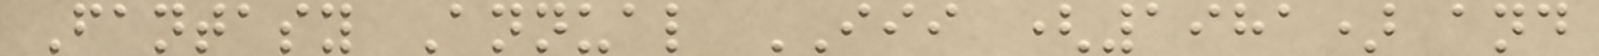Fantasy Annual III (1981) and
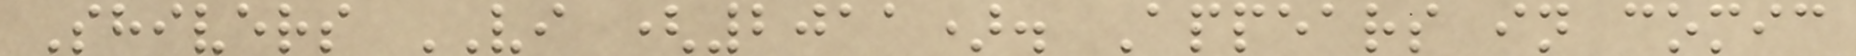Shivers VI (2011). Appears in comic
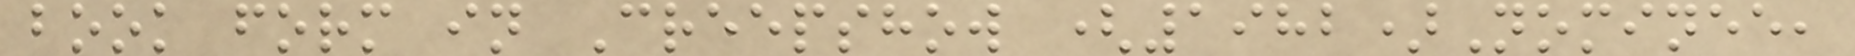book form in Creepshow (1982)Nominee,
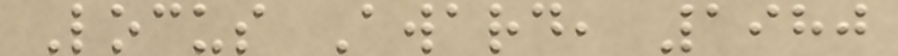Locus Award, 1980
